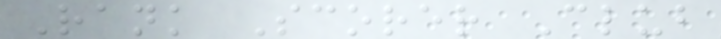Rank Scorer Club
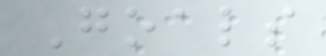Goals
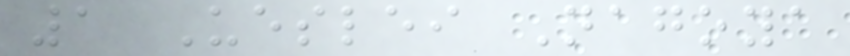1 Ueslei Nagoya
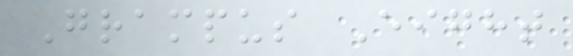Grampus Eight
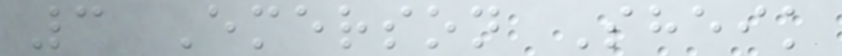3 Emerson Sheik
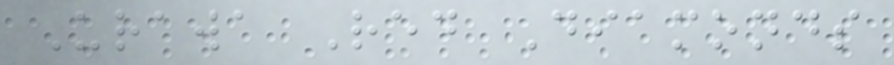Urawa Red Diamonds
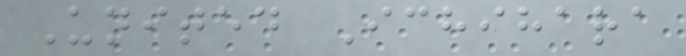United Ichihara
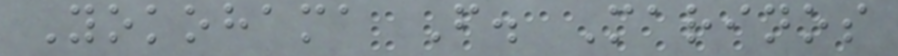Yokohama F. Marinos
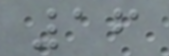16
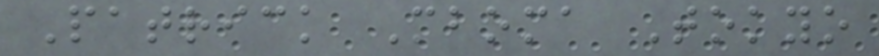Patrick Mboma Tokyo
